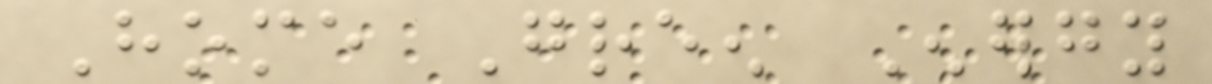Home Green Energy
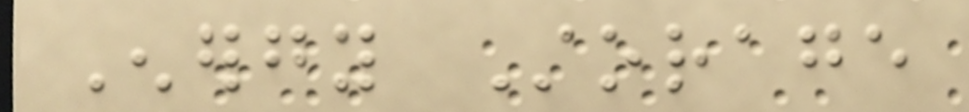Energy Storage
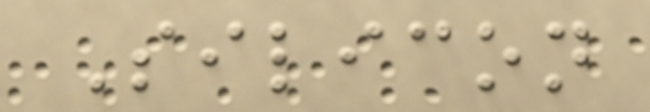Silicon
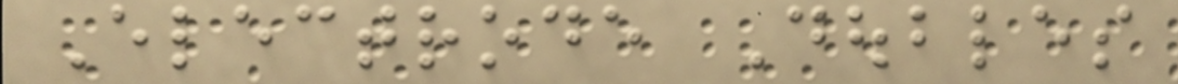Electrode Doubles
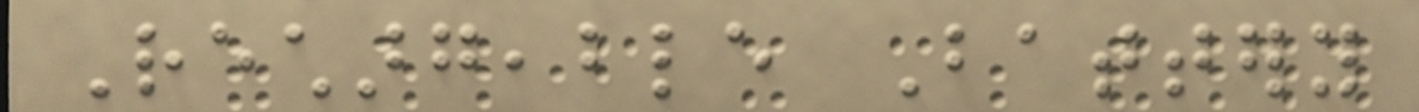Rechargeable Battery
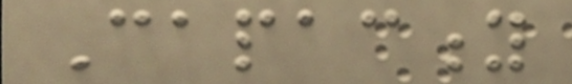Capacity
